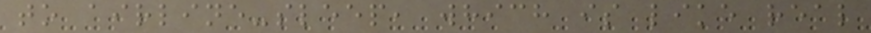to airline-sleep, which is like real
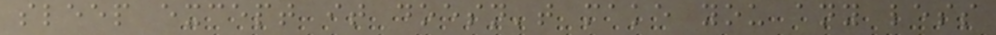sleep except it doesn't make you any less
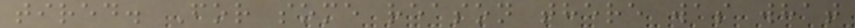tired. For some reason there was what
